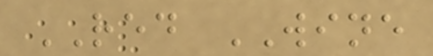RED WINE
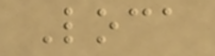Loca
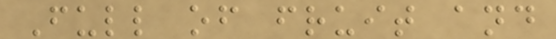Full of fruit and
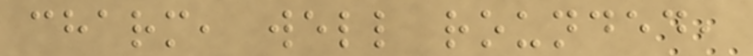charm, well rounded,
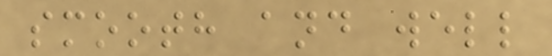smooth and well
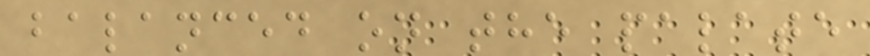balanced on the palate
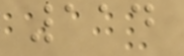114
